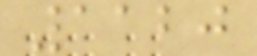1120
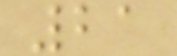21
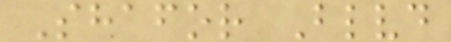Shafor Blvd
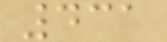431
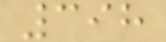398
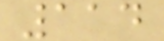114
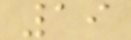19
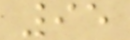95
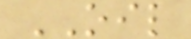OIL
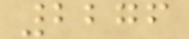2276
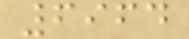6964
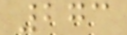273
